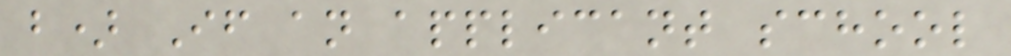b) If an applicant school
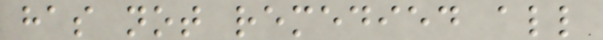has not remedied all
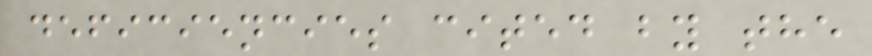deficiencies cited by the
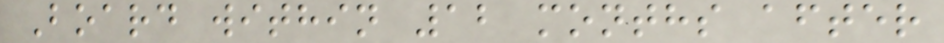Board within 12 months after
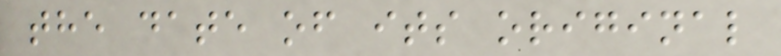the date of its original
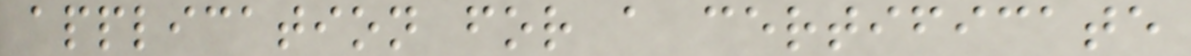application for a certificate
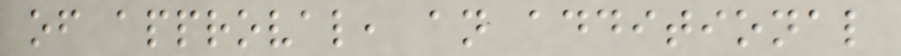of approval, an additional
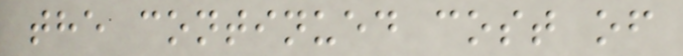the continued cost of
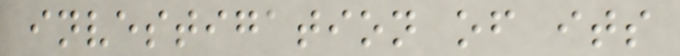investigation of its
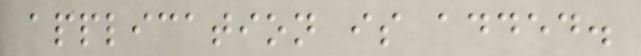application is added.
